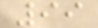99
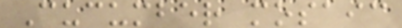Cucumber mosaic
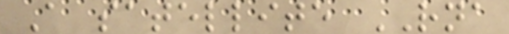A satellite RNA
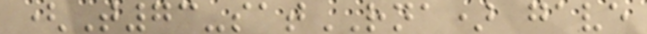(T73-satRNA) gave
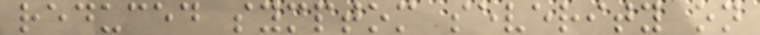reduced symptom severity on
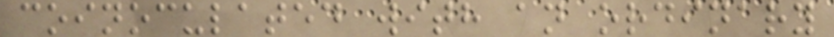coinoculated with an ordinary
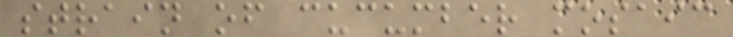strain of cucumber mosaic
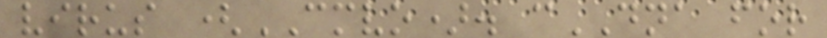virus (CMVO). cDNA for
